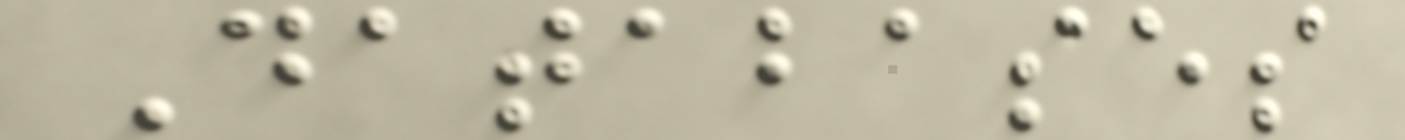Databases
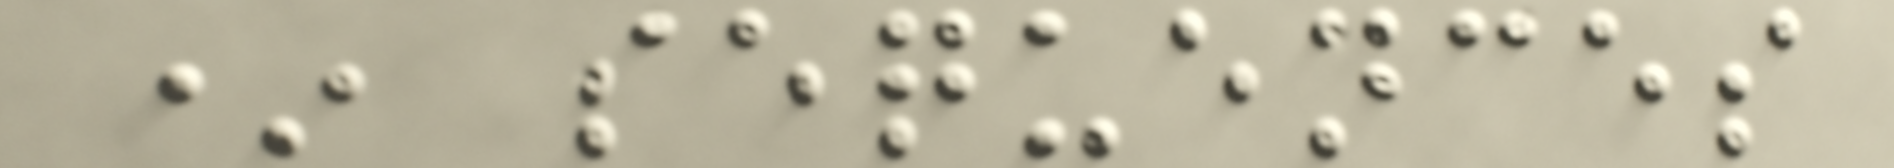* sequences
